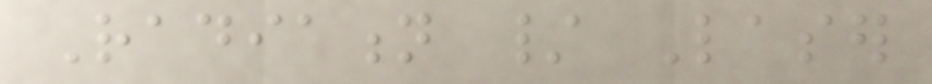Radiation / Laser
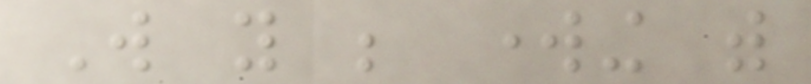Will you be working with
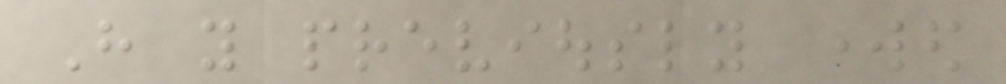Have you previously worked
